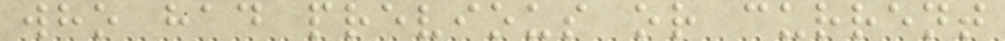who had previous or current
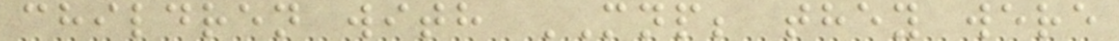children with MNP; they were
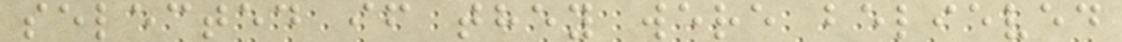selected if they were believed
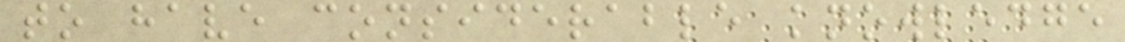to have considerable knowledge
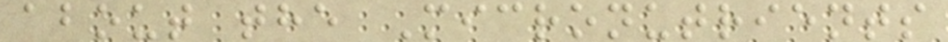about the Micronutrients
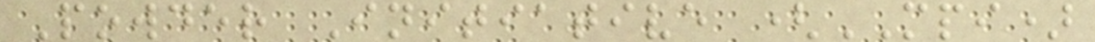Powder Initiative (MPI)
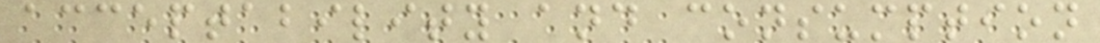acceptability and consumption
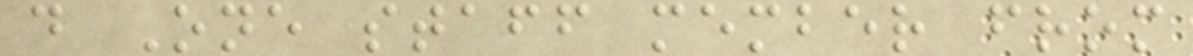d One staff member from
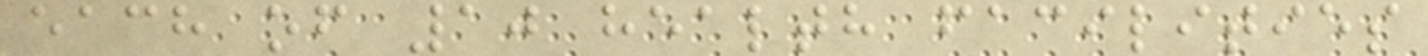each of 10 health facilities
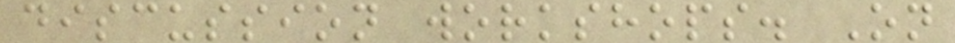discussion workshops. On
